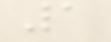1
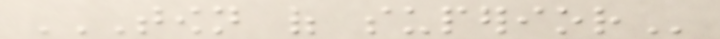TOWN OF SUPERIOR
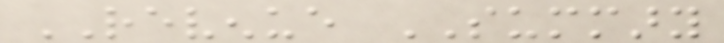REVENUE SUMMARY
